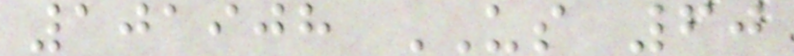101908 US 60
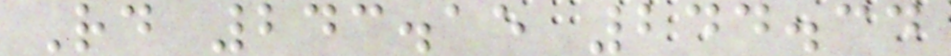Rd 243.15 244.34
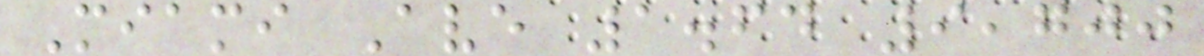Miami Ave 1.64 9,700
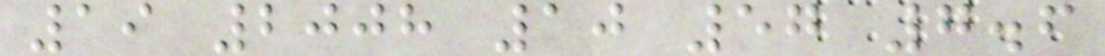19 2008 10 57 7.6
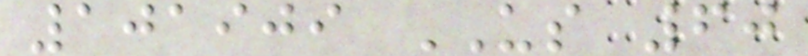101909 US 60
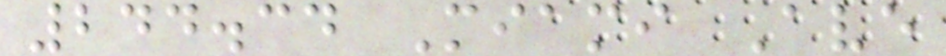244.34 Miami Ave
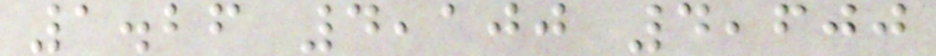1.26 4,100 4,600
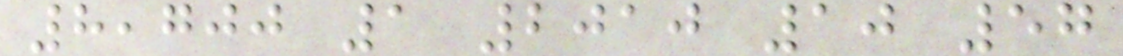8,700 1 2010 10 57
